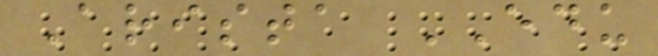Arista EDU
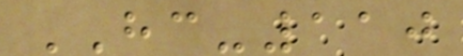HC-110
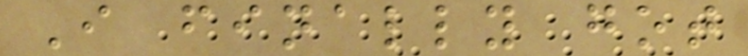I finally got
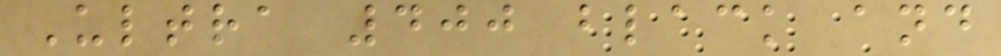Ultra 400 black and
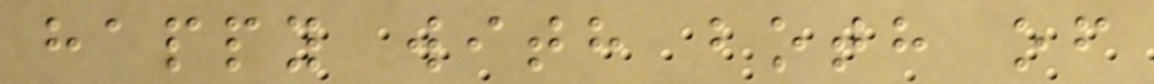happy with both of
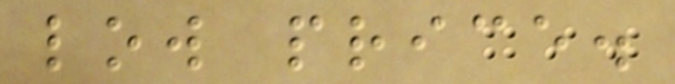low price.
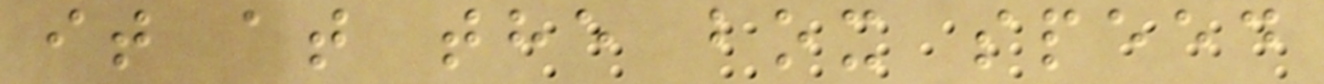it at the box speed
